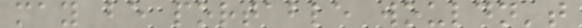may be portable wouldn't
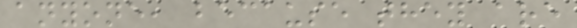anyone, because they are
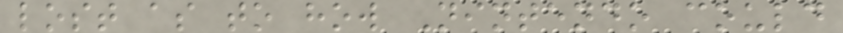lost as to how Nintendo could
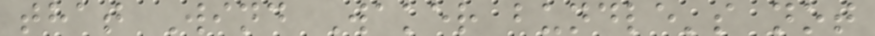that Wind Waker bundle's not
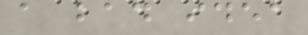a bad idea
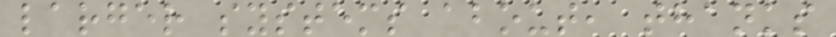larger systems about, thanks
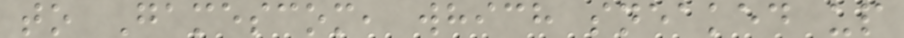to Gamescom, which sneaked up
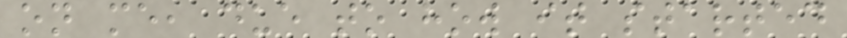on me, due to how it started
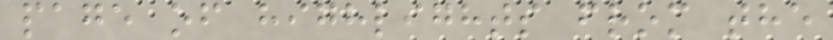page of highlights from the
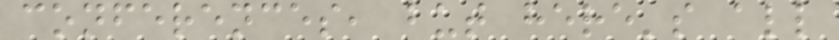conferences, but here's all
